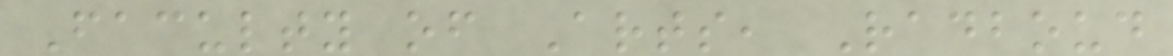Faculty of Arts, Radboud
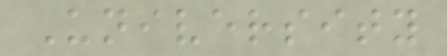University
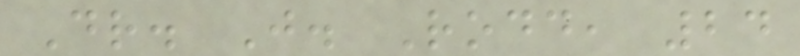Dr. J. Rodd, 24
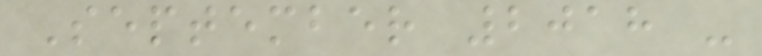September 2018 -
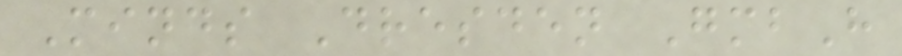Minds Dresden GmbH
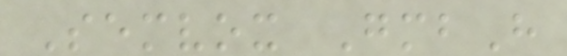Semvox GmbH
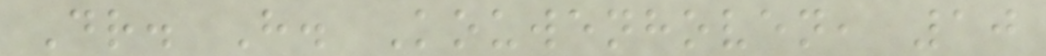Dr. H. Kouwenhoven, 10
